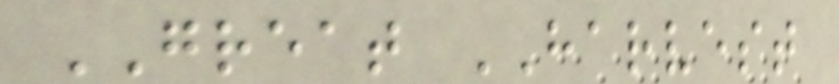GREAT HARVEST
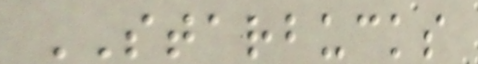STARBUCKS
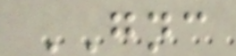GNC
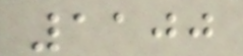1100
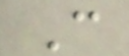C
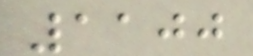1100
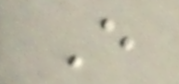E
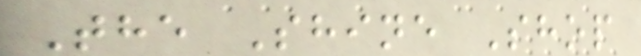The Shine Shop
